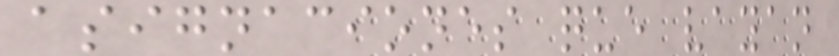asignaciones que vayan
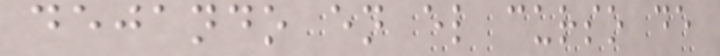dejando en el curso de
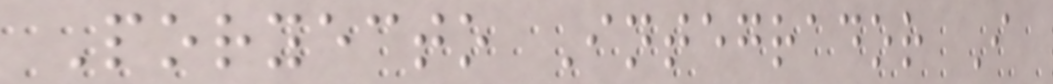Poryecto Integrador I
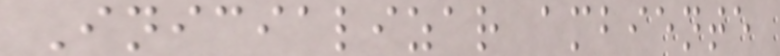Inicializar ambiente
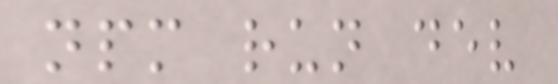npm run dev
